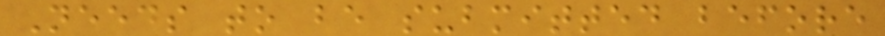Needs to be submitted before
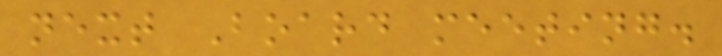next Board meeting.
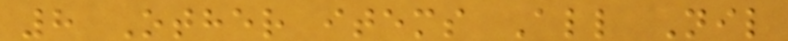8 Other items All Nil
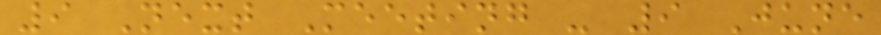9 Next Meeting - 9 June
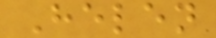Helen
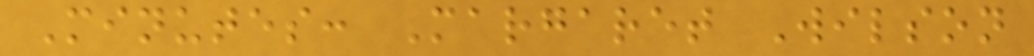Minutes: Margaret Wilson
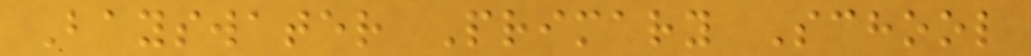Bayswater Primary School
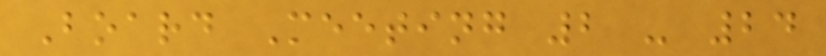Board Meeting 2 - 24
